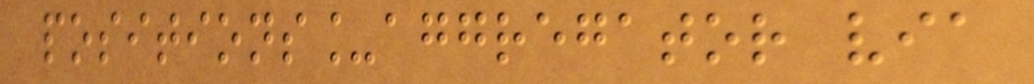positions_aggregator via
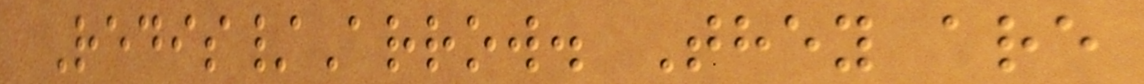Redis/Arrow. They are
